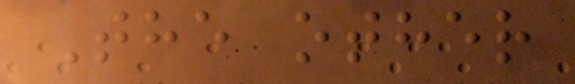The other
